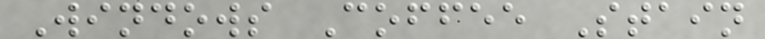Windows Coffee Stain
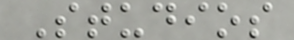Studios
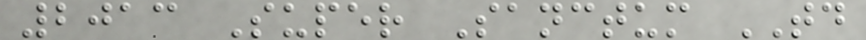2013 Super Sanctum TD
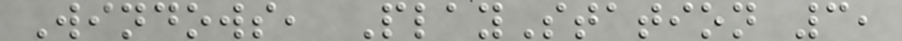Windows, PlayStation 3,
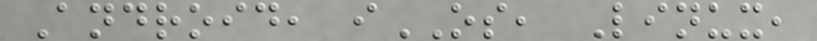Android, iOS, Linux,
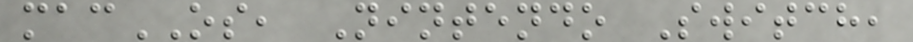macOS, Nintendo Switch,
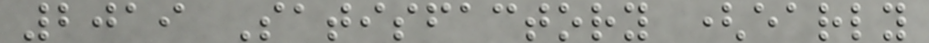2019 Satisfactory (early
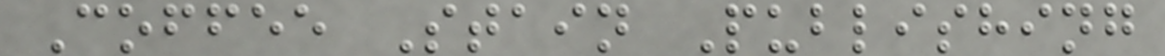Coffee Stain Publishing
